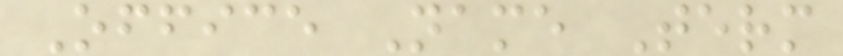Office Name Term
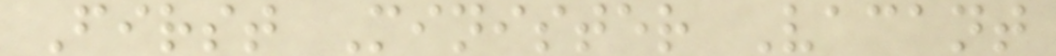First Minister Vacant
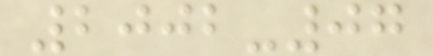2002-07
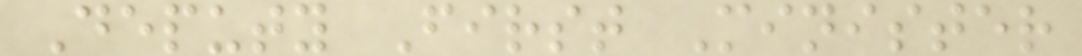Deputy First Minister
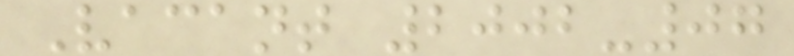Vacant 2002-07
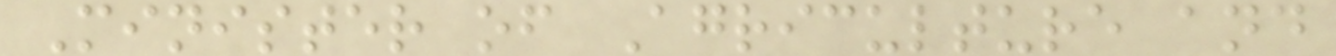Minister of Agriculture and
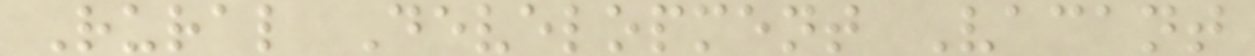Rural Development Vacant
